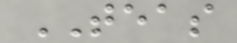TEAS
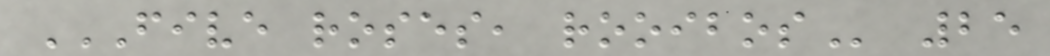FIVE ROSES, ROOIBOS 25
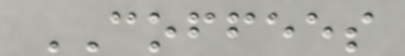COFFEES
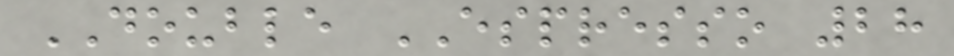DOUBLE ESPRESSO 28
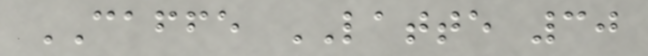CAFFE LATTE 30
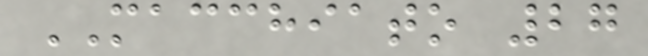MACCHIATO 27
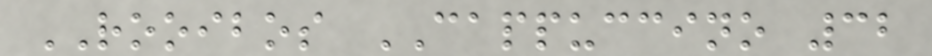ROOIBOS CAPPUCCINO 32
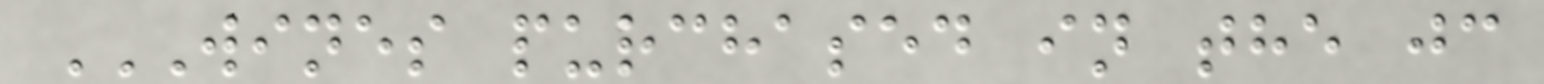WINES PURCHASED IN THE JC
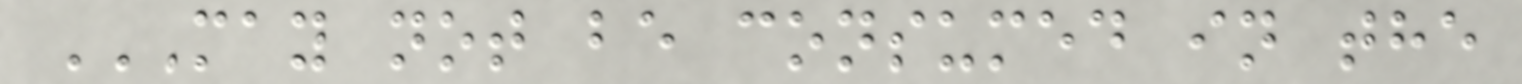MAY NOT BE CONSUMED IN THE
